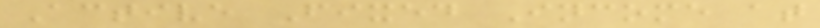Active Fixed Income at
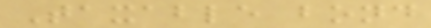Taxable bond
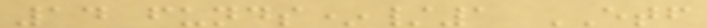14 funds*/1 ETF
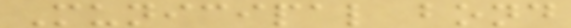Municipal bond
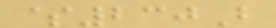$230B
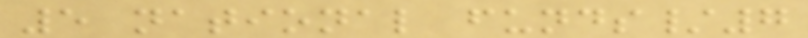5 national funds/7
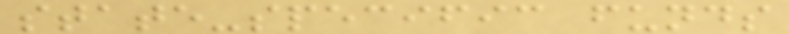state-specific funds
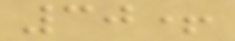30+
